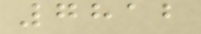7812
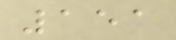151
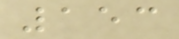153
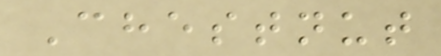Chestnut
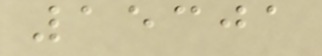15301
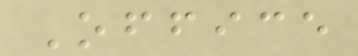Office
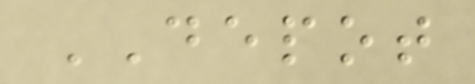DEPOT
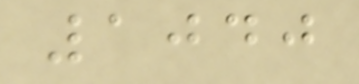1040
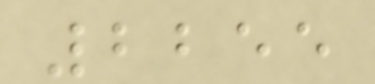2255
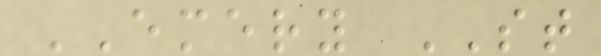EMERY ST
